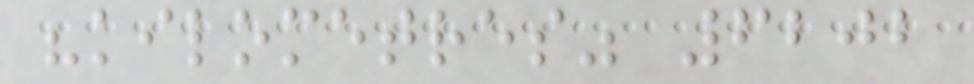"kilometres" 6202
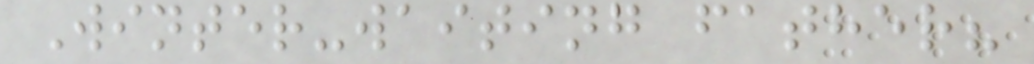Winter-waiting father?
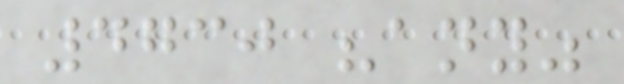4730 "any"
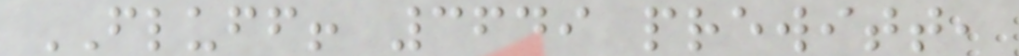FLUFF! 3649 prewitt,
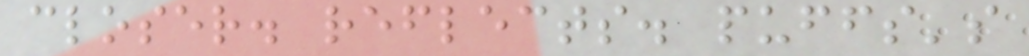closer. reflects. puffs's
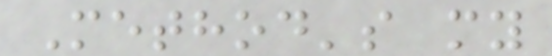Method's my
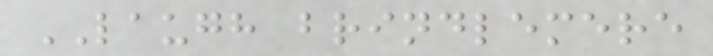LAUGH brindlemere
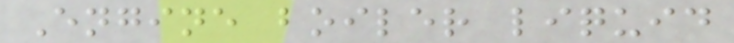Engine boiler liquid
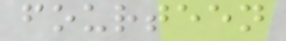fourteen
